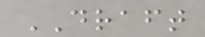DRAFT
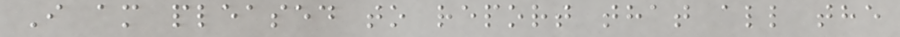I am pleased to report that all the
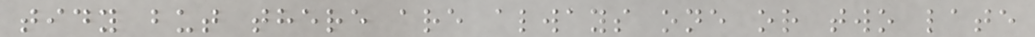tidy but there are always one or two late
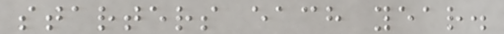starters each year.
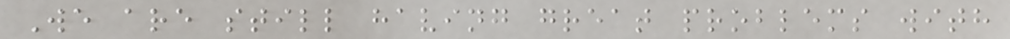We are still having great problems with
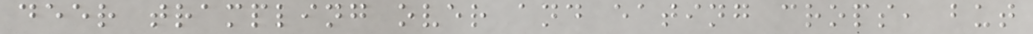deer trampling over and eating crops, but
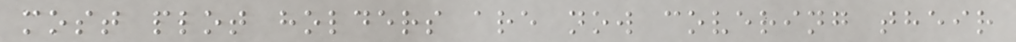most plot holders are now covering their
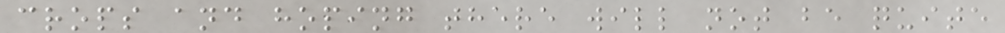crops and hoping there will not be quite
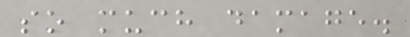so much damage.
